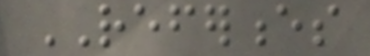REFERENCES
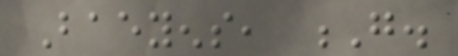Baeyens, G.
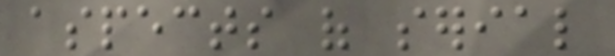aspects of serial
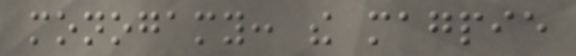monogamy: the magpie
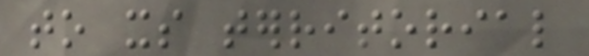to its territorial
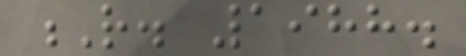R. 1988.
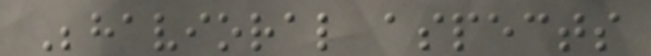Behavioral aspects
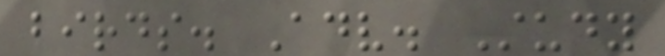birds. Adv. Study
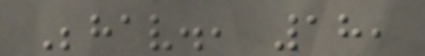Behav., 18,
